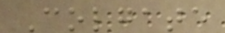Colgate
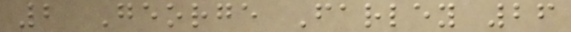2 George Farley 26
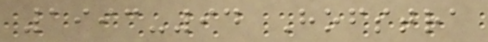1993-94 Hofstra
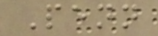Penn
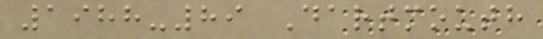1988-89 Dartmouth
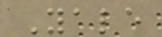Yale
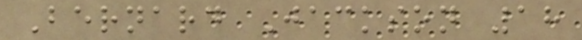Bernard Jackson 18
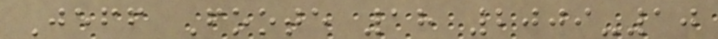Jeff Foote 18 2009-10
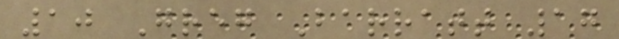10 Greg Barratt 17
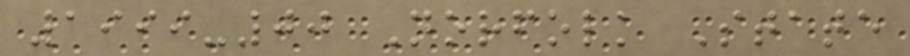1999-00 Norfolk State
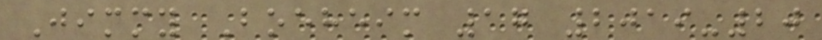Jimmy Boeheim 17 2019-20
